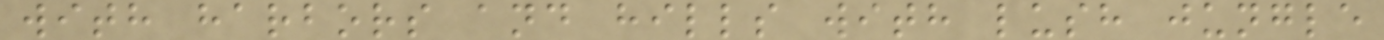with harbors and hills with lush jungle
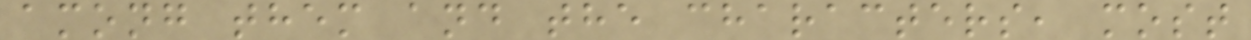among them and the characters, most
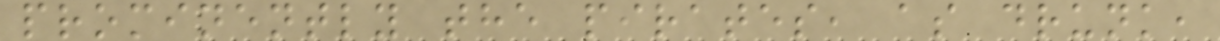prominently the pirates, as drunk,
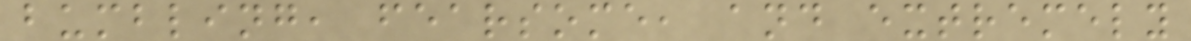bumbling, fearsome, and extremely
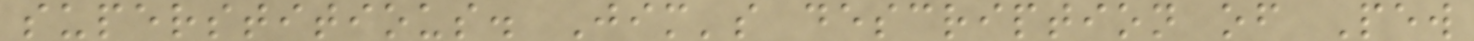superstitious. Jim's description of Pew
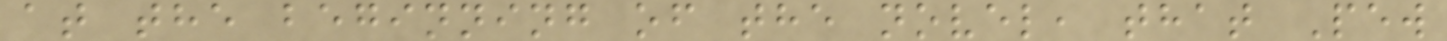at the beginning of the novel, that Pew
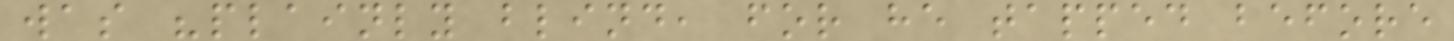was "plainly blind, for he tapped before
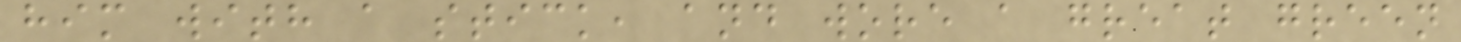him with a stick, and wore a great green
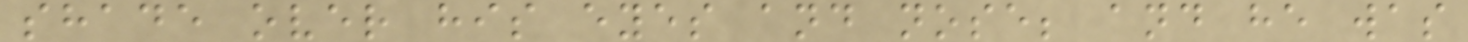shade over his eyes and nose; and he was
